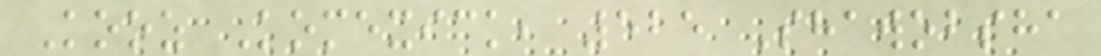Kooz Komexick, 525 Shawobsha
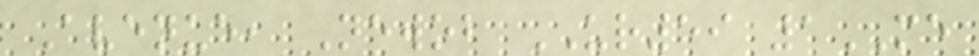Avenue, Newob UR59 1ME
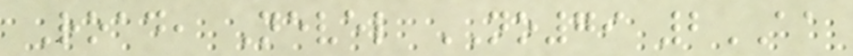Road, Nevel NO79 2AA
